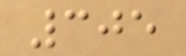305
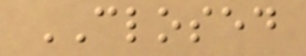CLOSED
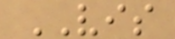VIS
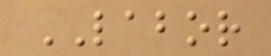LABOR
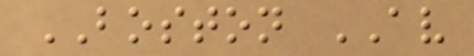BOSTON AV
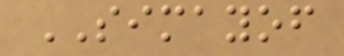SIMAYOF
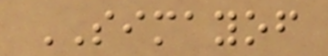SIMAYOF
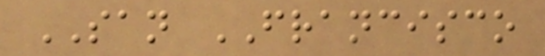SAN FRANCISCO
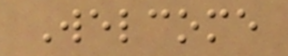Welcome
